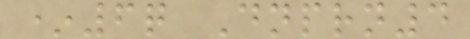*6q Dnprn4
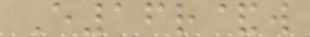E16r&w
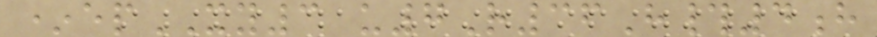*epXY3 u7R36H#4h
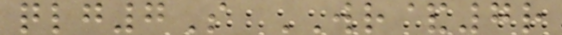qlg7S WR&7r
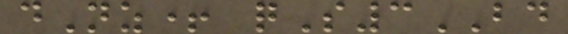dNz+ qS3BD
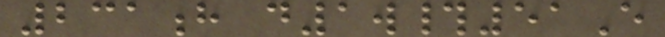231h d1w#51E
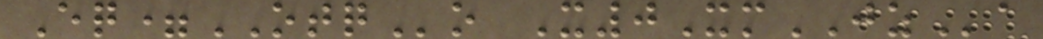Eq=OTQo X0XmJZa
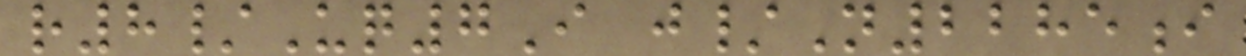r8/Uq7I j/N2285i
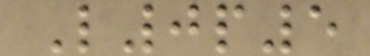L0p5
